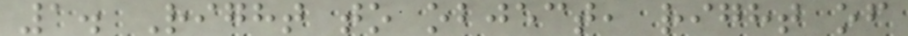1. Right to object, right of
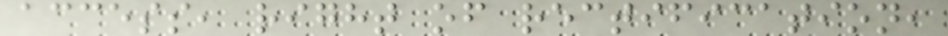access, right of rectification,
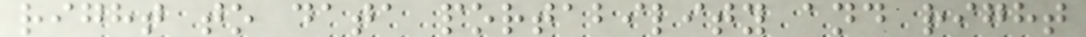right to data portability and right
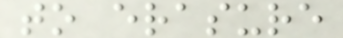to erasure
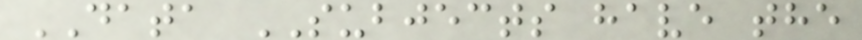DATA SUBJECTS have the
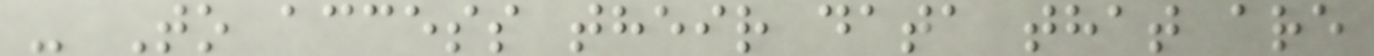- To access their data that are
